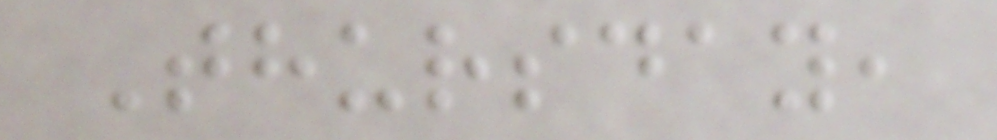Thursday,
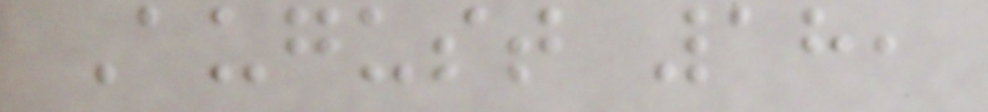August 18,
